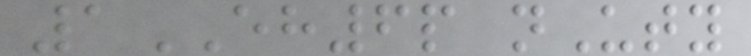1EH6p nUty
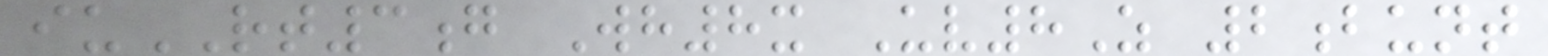iuRT3g Wh8x Uv8Z 2bunt
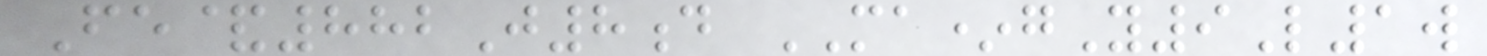Fe&882J8d MA*gY9L1w
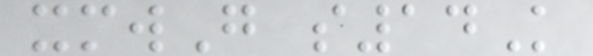xmwG s14K
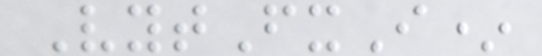VytFxI*
